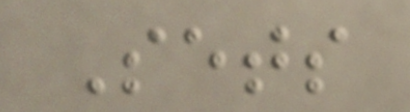Sets
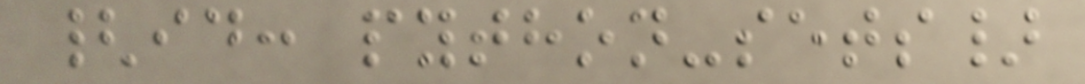{id: python-sets}
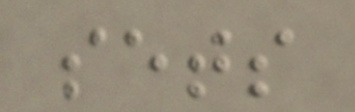sets
